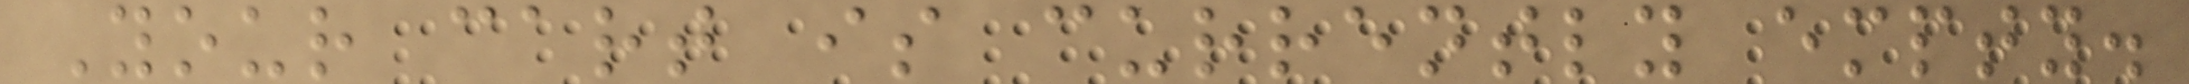Your cart is currently empty.
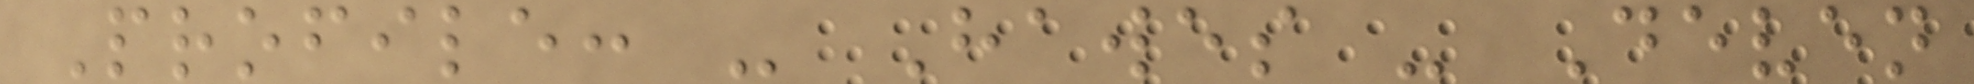Profile: - Hawes - Deven
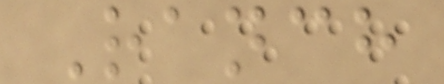Ranch
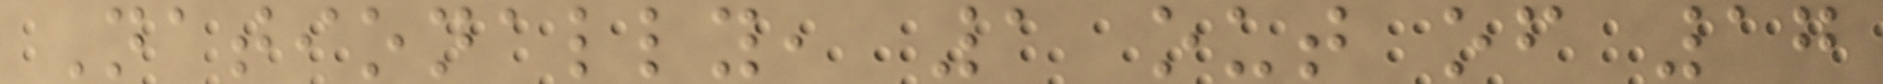Nationally, 1 out of 17
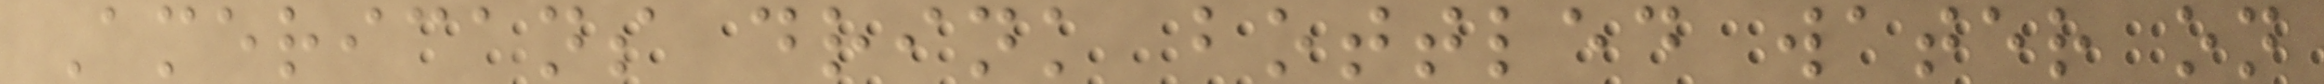Americans drink bottled water on
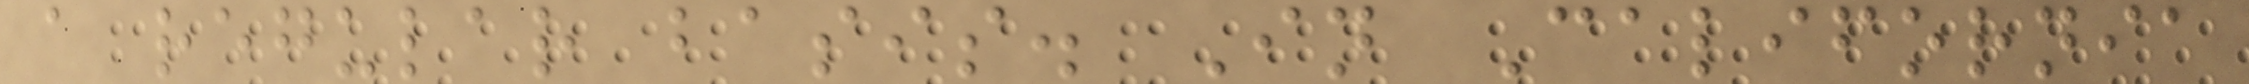a regular basis. In California
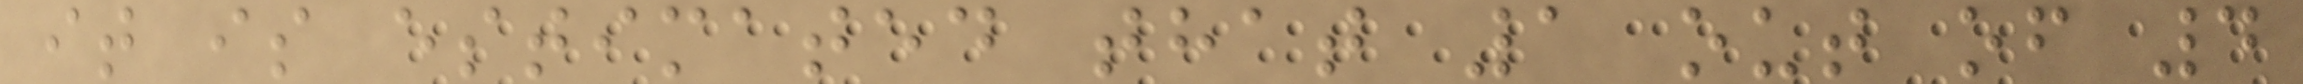it is estimated that 1 out of 4
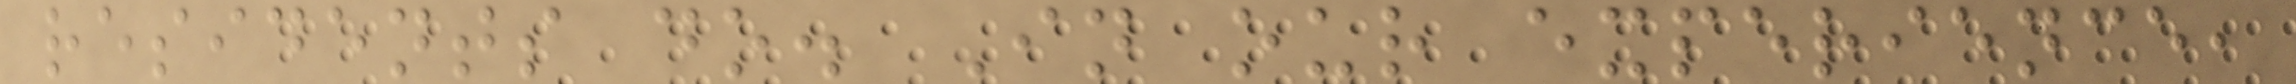residents do. In our experience,
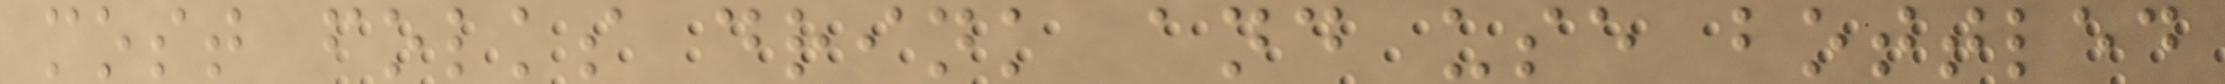most folks drink and use bottled
